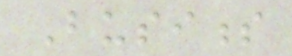Business
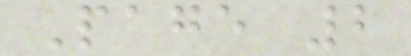Page 2
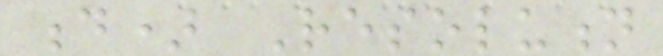d) Resolution
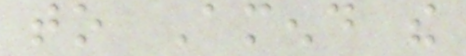to Amend the
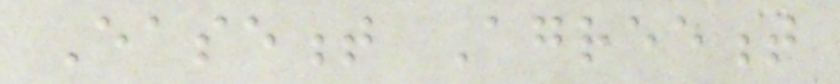Easement Agreement
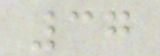37
